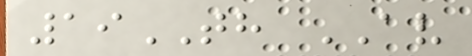19TH AV
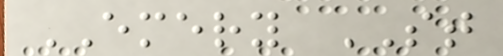EMERY ST
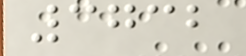3732
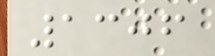1306
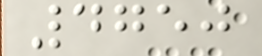4750
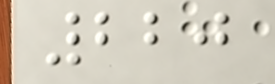220
